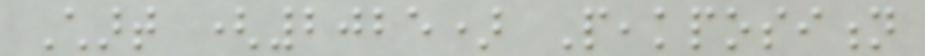Chart (2025) Peakposition
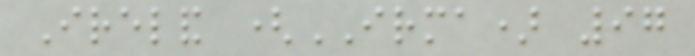Ireland (IRMA) 97
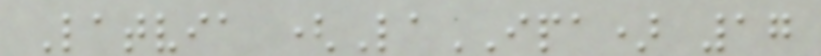Latvia (LaIPA) 17
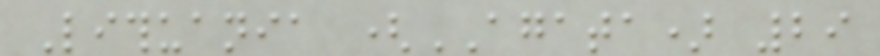Lithuania (AGATA) 29
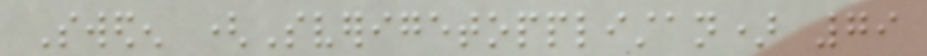Sweden (Sverigetopplistan) 79
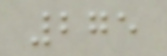275
